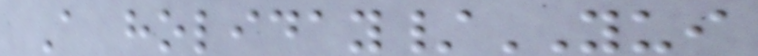A holiday/YUI
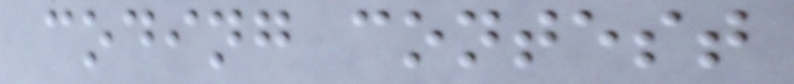coding contest
